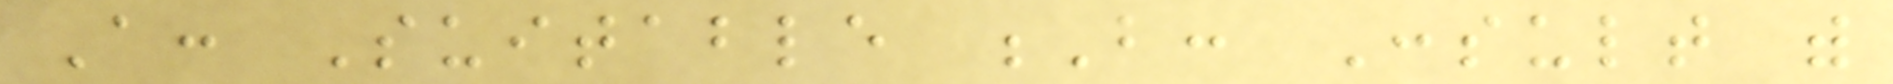A: Suitable B: Consult with
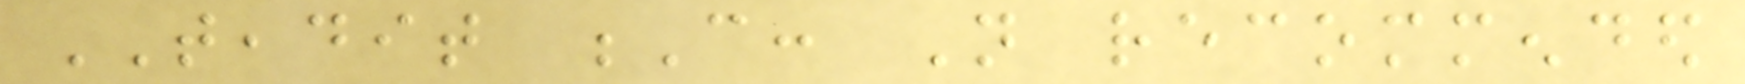TEADIT C: Not recommended
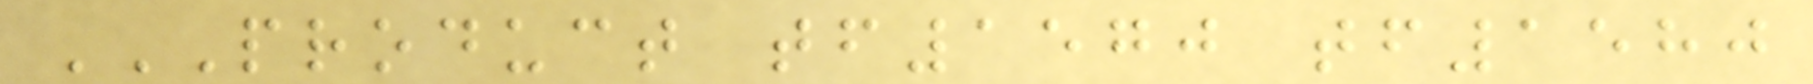PRODUCT TF1570 TF1580
